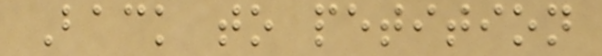Back to petition
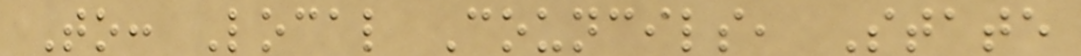To: Local Councils, State
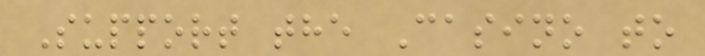Support the Casino to
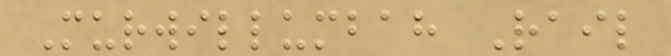Murwillumbah Rail
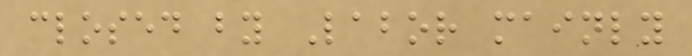closed by Labor mainly
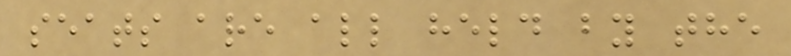seats are all held by the
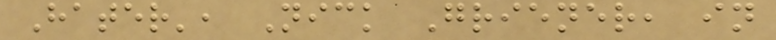Hater', Nick Griener, in
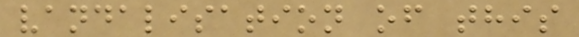vandalisation of this
